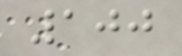100
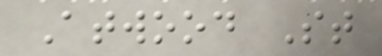Atwood St
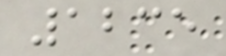1235
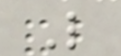L
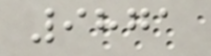9871
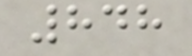848
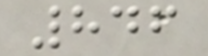846
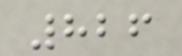826
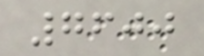7600
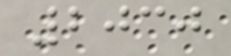2030
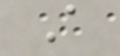A
